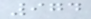974
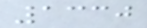1330
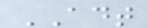ADT
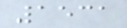1531
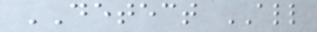DETECT ALL
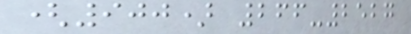(900) 266-2527
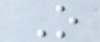O
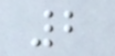2
